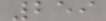259
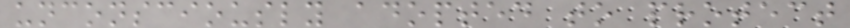unconsciously adopted to protect
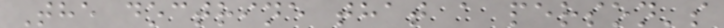The doctrine that a person's
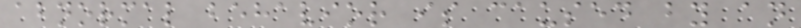abnormal behavior is caused by an
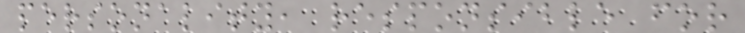personality, responsible for
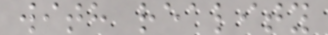with reality
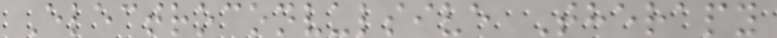Electroconvulsive Therapy
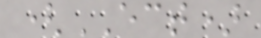(ECT)
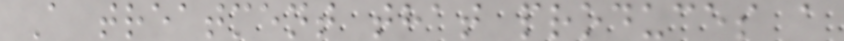A treatment that produces a
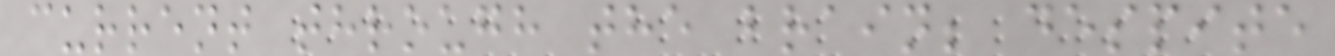current through the brain; despite
